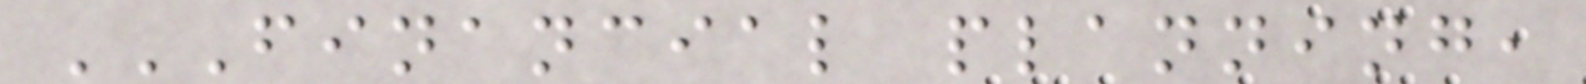FINANCIAL PLANNING,
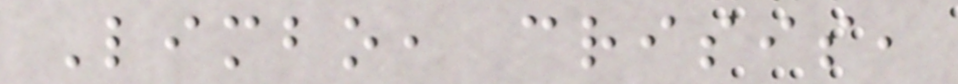Limbo, crisis,
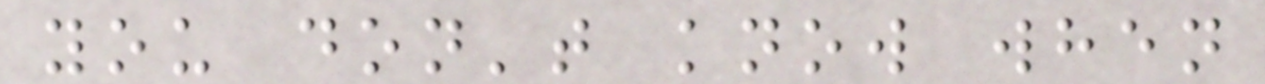you don't know when
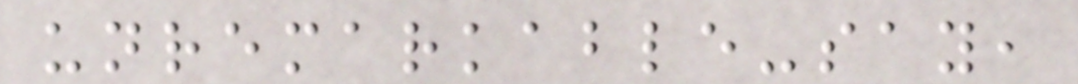unremarkable-say,
